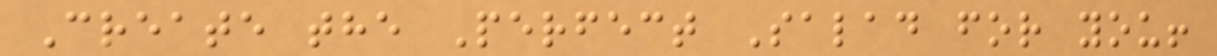Create the Perfect Salad for you!
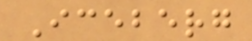Iceberg
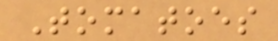Tomatoes
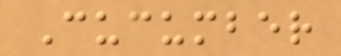Cucumber
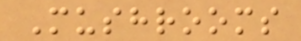Mushrooms
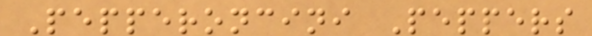Pepperoncini Peppers
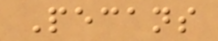Pecans
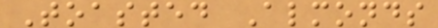Toasted Almonds
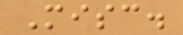Misc.
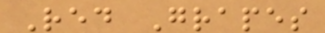Red Grapes
